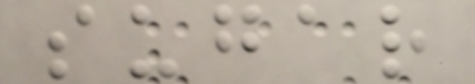sugar
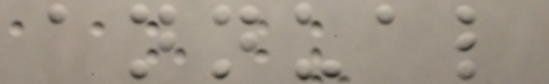annual
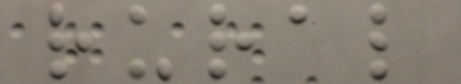rural
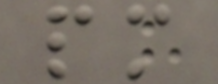pm
